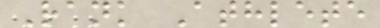Rank Athlete
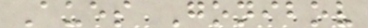Aues Gonibov
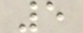5
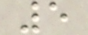5
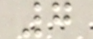7
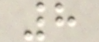8
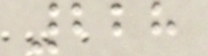228
